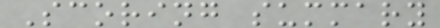Scoring summary
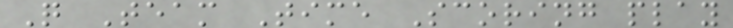Q Team Time Scoring play
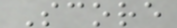Score
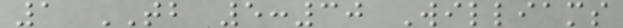1 TB 5:30 Williams
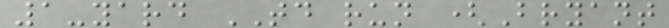1-yard TD run (Bryant
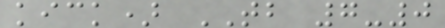kick) TB 7-0
